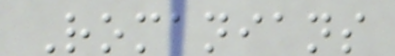Romanians
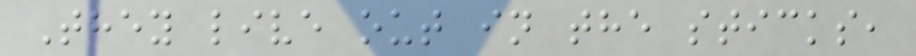They live out in the sticks,
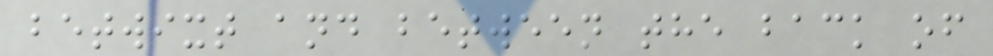betwixt and between the back of
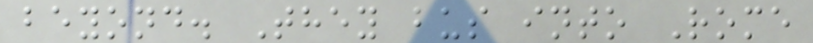beyond. They bus into Rome
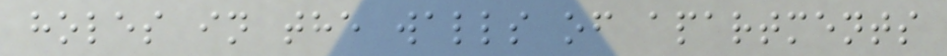holes in the walls of apartments
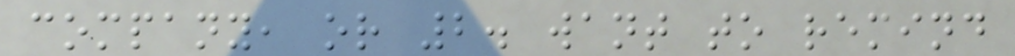company, or 2. want to remind
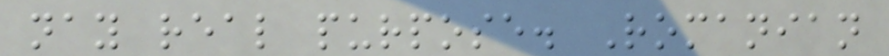nay real purpose. Romanian
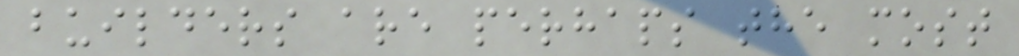builders are perhaps the most
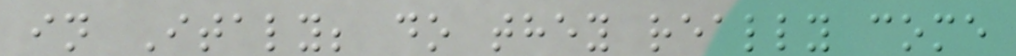in Italy; do they really come
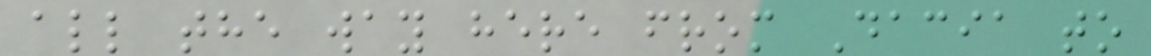all the way here from Dacia to
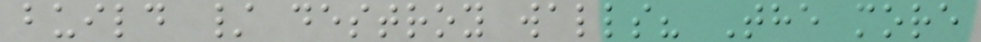build / destroy walls? The more
